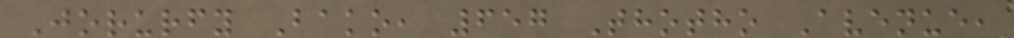Jorurfy Bako, 657 Thotho Avenue,
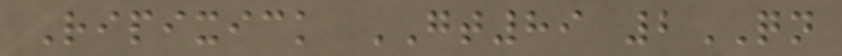Ripixick GT89 2QN
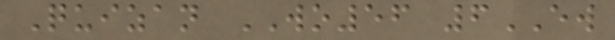Quizan WO56 6EW
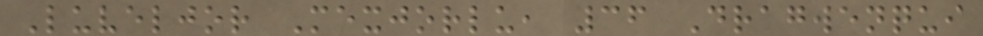Luveljor Mexjorlu, 36 Dragwenqui
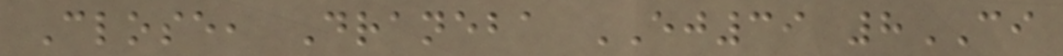Close, Draneba EJ39 8CI
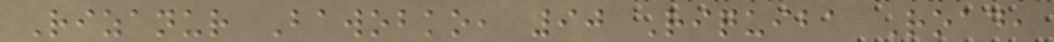Rizanur Bawobko, 90 Riquiba Road,
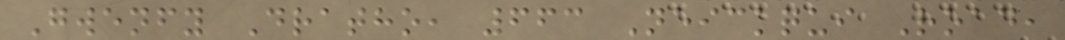Gwenfy Dratho, 663 Neickqui Road,
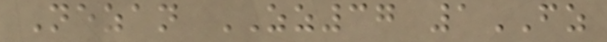Nezan ZZ37 1FZ
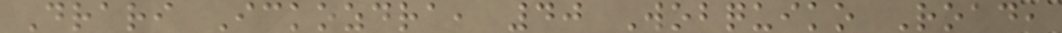Drari Ickozdra, 40 Wobquiko Road,
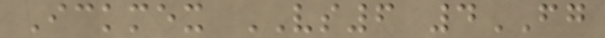Ickmex VS6 4FG
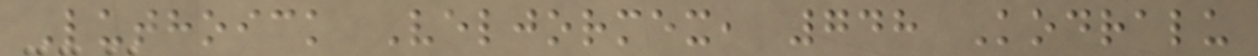Luthoick Veljormex, 748 Kodralu
